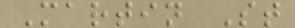Martin St
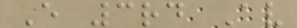E 3rd Av
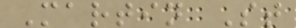Martin St
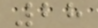28
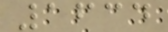1634
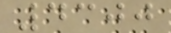4300
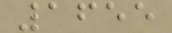1655
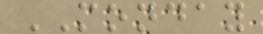MONDAY
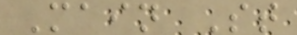Main St
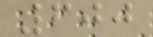600
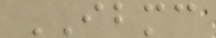IBMC
